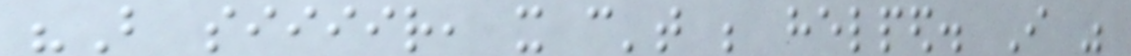"But siiiir, it can't be helped. I was
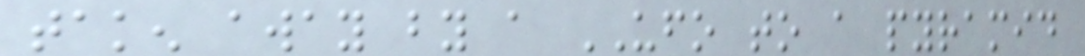taken away by a UFO to a pyramid
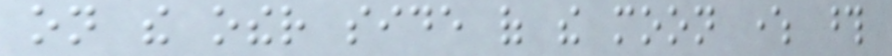on the other side of the moon where those
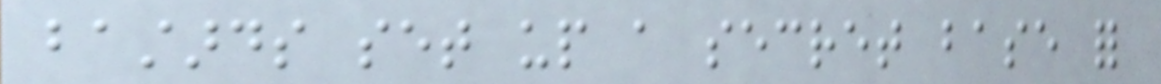bastards set up a secret base for
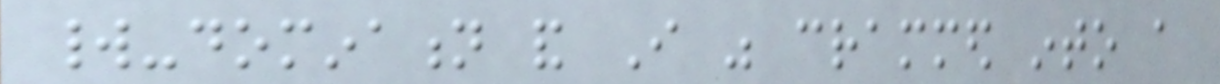world-domination and I was crammed into a
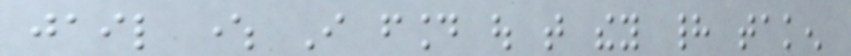jail where I found out that they had taken
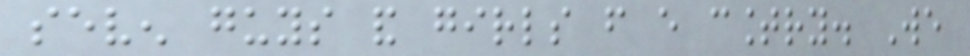seven guys and girls from every country. We
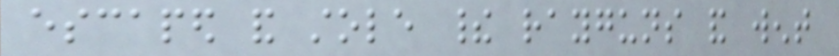escaped and stole their rayguns and went
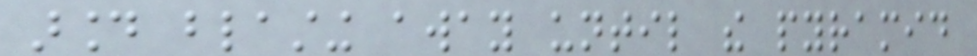around blasting away until the pyramid
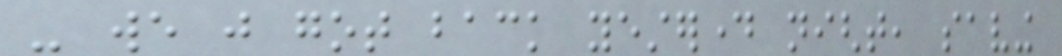- we just got back yesterday night, saving
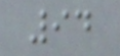94
